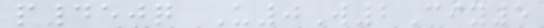p450q U0W2Ciy5
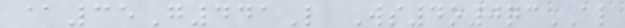@35G441L Ws4o0qcAL
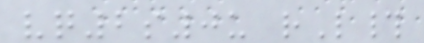vq2s0u rL#
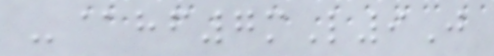-@hf7mL9J
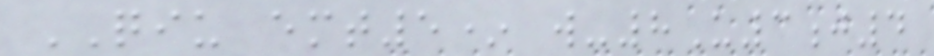QIU emt5* w-8U3j4
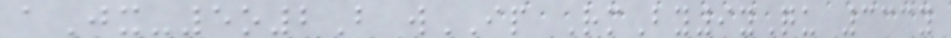aJx-5o2B wIP RmBy9yQu 333y
